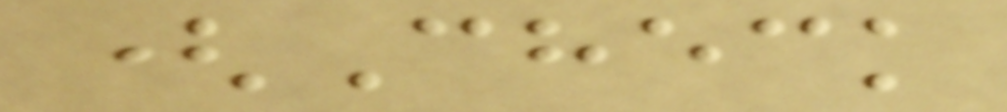(Check
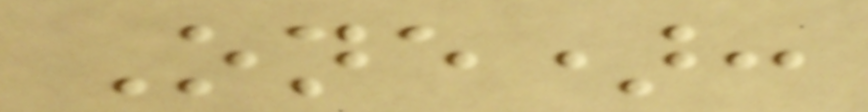One):
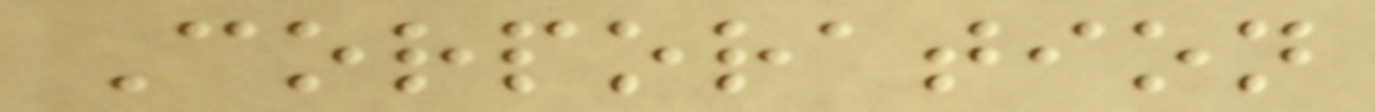Corporation
